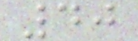40
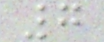7
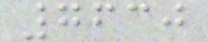7630
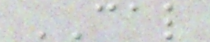CAL
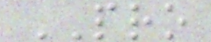PRO
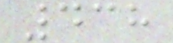438
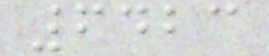6423
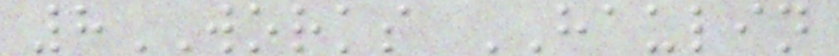8WORKS HAULIN
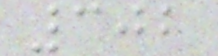302
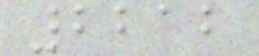2212
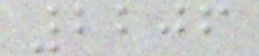2206
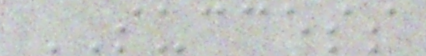SUCCESS
